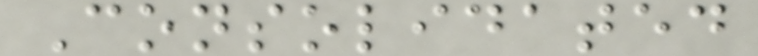Consolidated
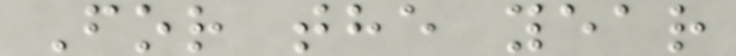For the year
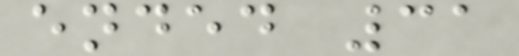ended 31
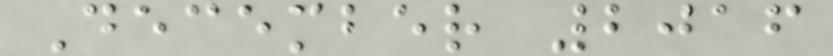December 2016
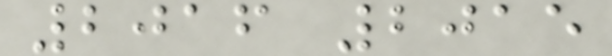2016 2015
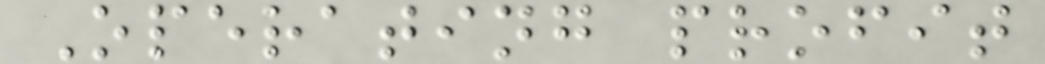Operating profit
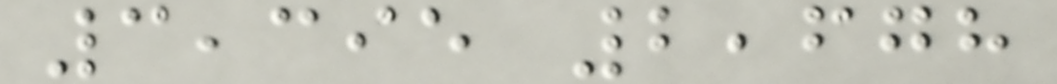3,395 2,678
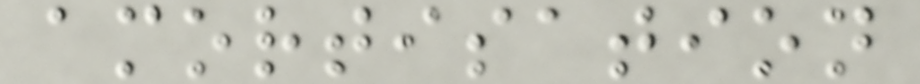amortisation
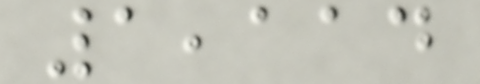1,114
